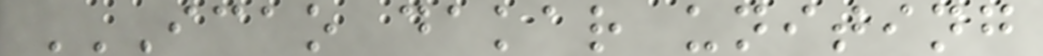ICAO DAKAR UNITING
